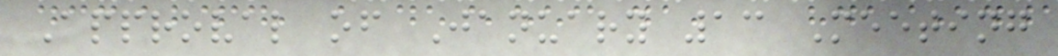Approval of January 13 Meeting
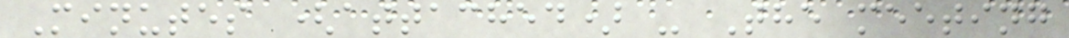Minutes (attached) - The meeting
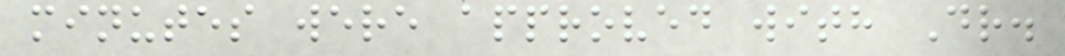minutes were approved with Dr.
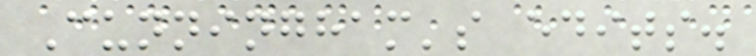Cunningham's edits.
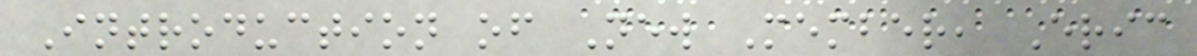Introduction of New Member, Eric
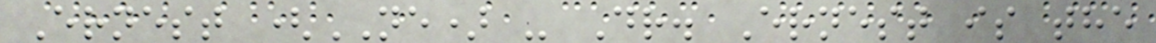Ernest (NE) - Dr. Ernest is the
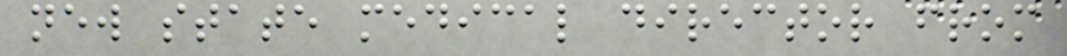new state medical director from
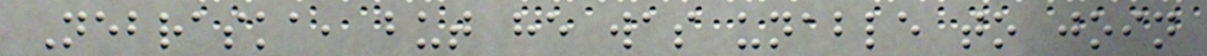Nebraska, but he was unable to join
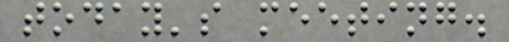today's meeting.
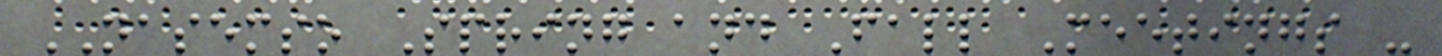NASEMSO Spring and Fall Meetings -
